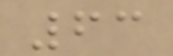63
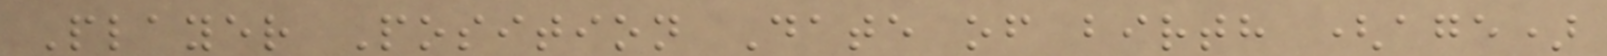Player Position Date of birth (age)
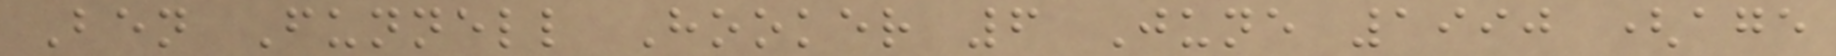Ben Funnell Hooker 6 June 1990 (age
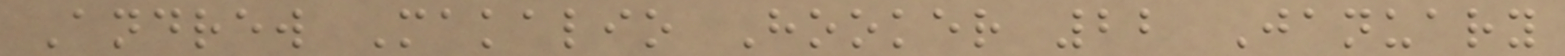Andrew Makalio Hooker 22 January
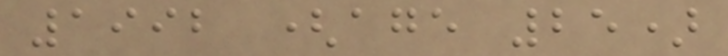1992 (age 25)
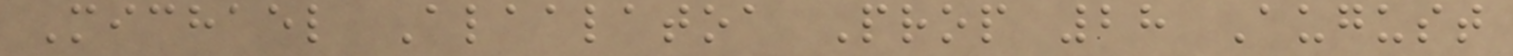Michael Alaalatoa Prop 28 August
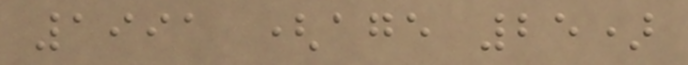1991 (age 25)
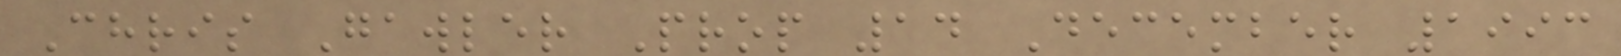Chris Gawler Prop 14 December 1993
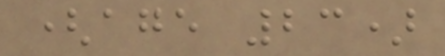(age 23)
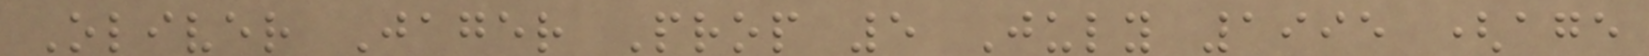Oliver Jager Prop 5 July 1995 (age
